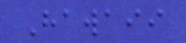Hawaii
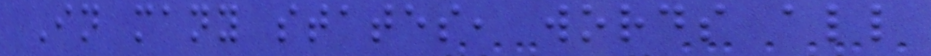In many states, words all
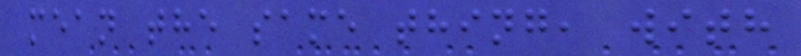mean the same thing, with
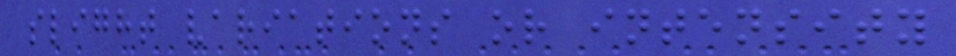slight variations or intensity
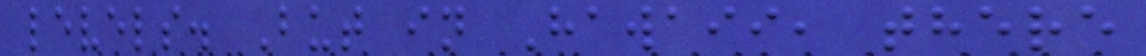levels. But in Hawaii, there
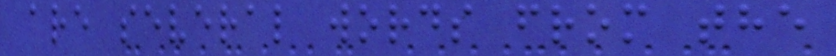are several words from the
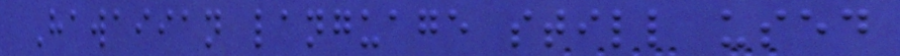Hawaiian language still used
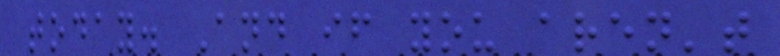today. And if you aren't
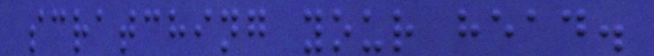scratching your head.
